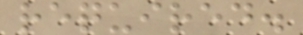required.
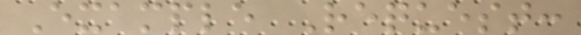Example Request:
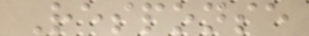Response
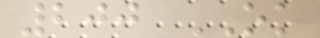200 OK
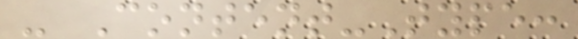- Content-Type:
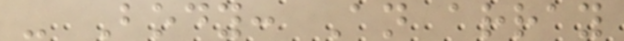- Body: An array
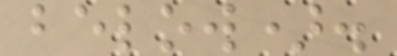below).
